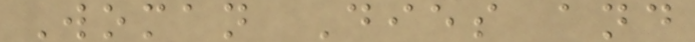Woman Dies and
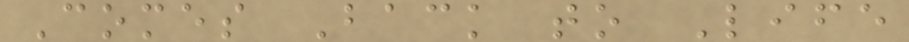Comes Back to Life
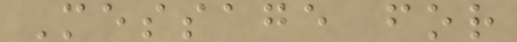Message for
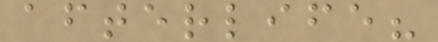afterlife?
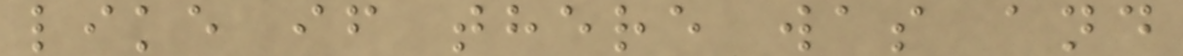like if there was and
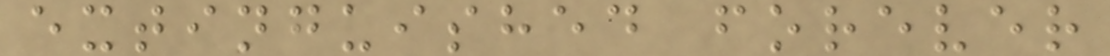extinguished forever
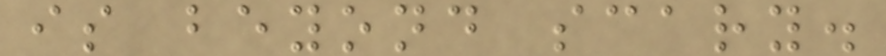is beyond scary.
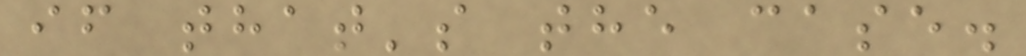if that's the case.
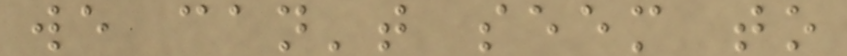we can't seem to
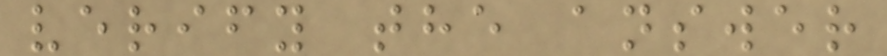verify the answer
